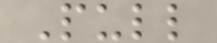Pull
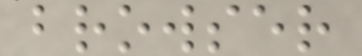browser
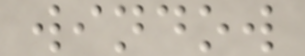window
